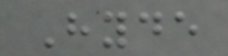Hyde
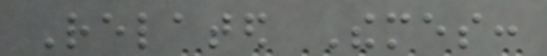Related Themes:
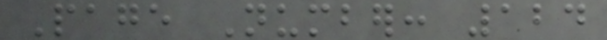Page Number: 124
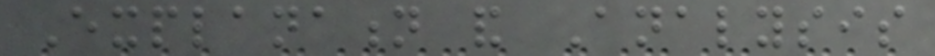Explanation and Analysis
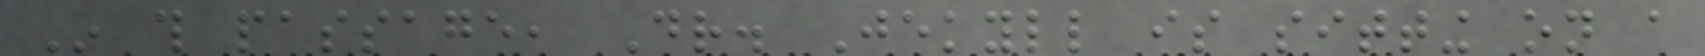In this passage, Dr. Jekyll is sitting on a
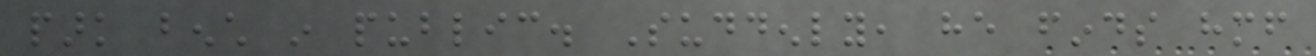park bench in public. Suddenly, he finds himself
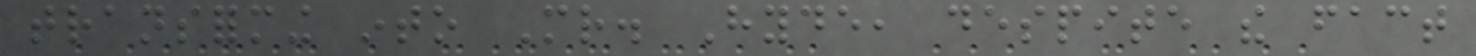transforming into Mr. Hyde, despite the fact
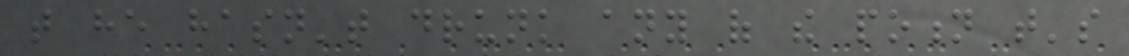that he hasn't drunk any of the potion that's
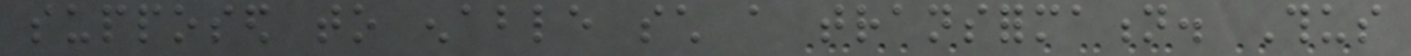supposed to enable such a transformation. Thus
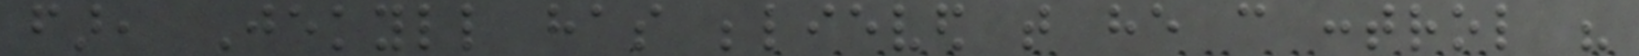far, Jekyll has believed that he can control his
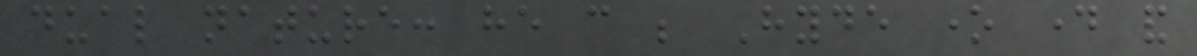dual nature: he can be Hyde one day and
